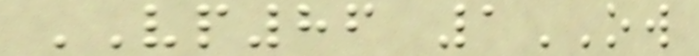VP86 1OW
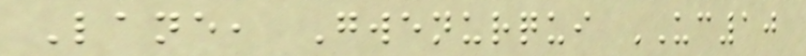Lane, Gwenurqui UC10
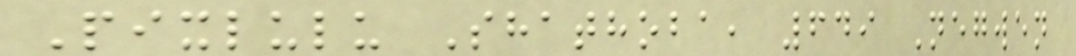Pixlulu Shathoba, 649 Negwen
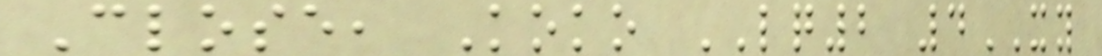Close, Koko LQ2 4XY
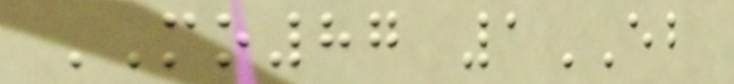MO87 1EB
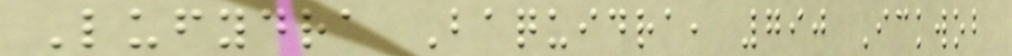Lufydra Baquidra, 790 Ickwob
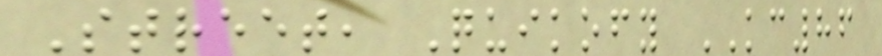Street, Quikofy KC86
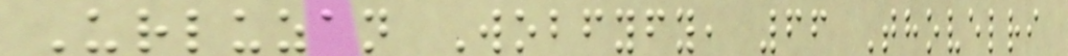Urluzan Wobfyfy, 66 Thovelri
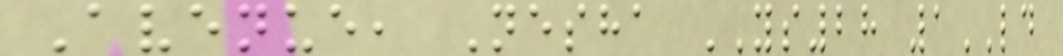Avenue, Nesha YS28 1LD
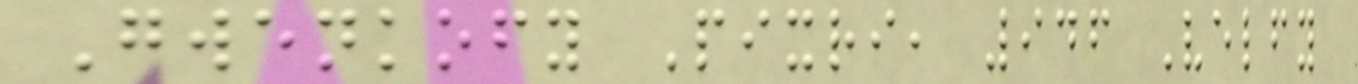Gwenkofy Pixri, 946 Velfy
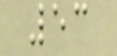53
